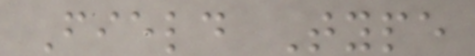Field Type
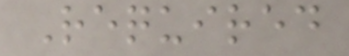Required
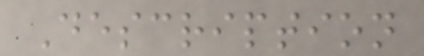Description
